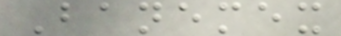Banemex
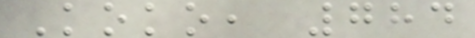Koko, 784
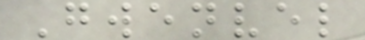Gwenvel
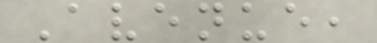Avenue,
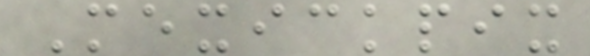Mexickpix
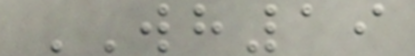WH19
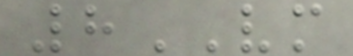8VM
